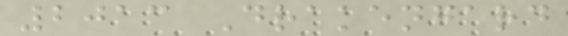2013 Drakengard
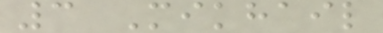3 Mikhail
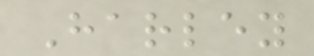Harley
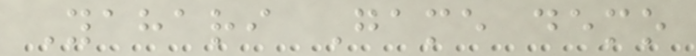Yahari Game demo
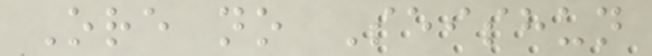Ore no Seishun
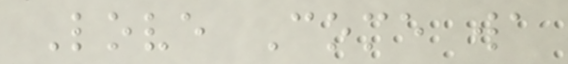Love Come wa
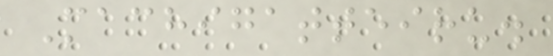Machigatteiru.
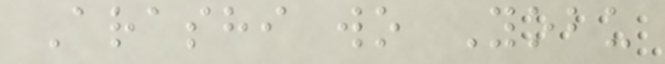Arashi wo Yobu
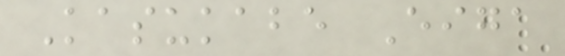Kasukabe Eiga
